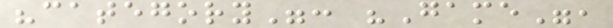"category": "Game",
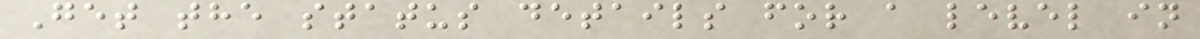Get the status details for a level in
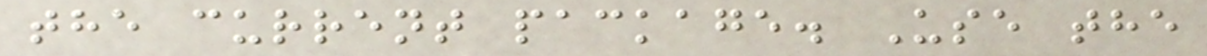the current package. Use the
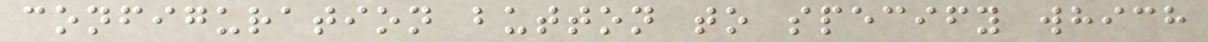configuration button to specify which
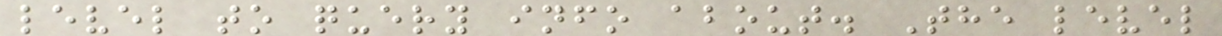level to query info about. The level
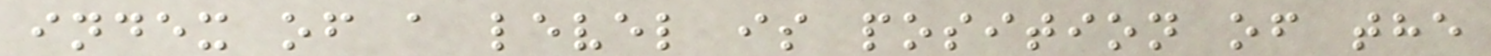index of a level is position of the
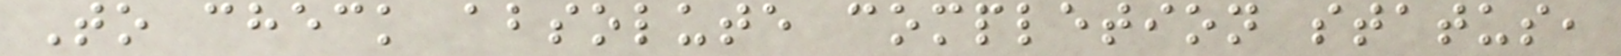To check absolute completion status,
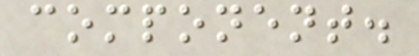component.
